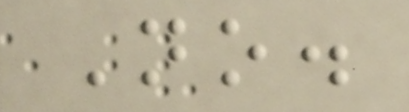No.
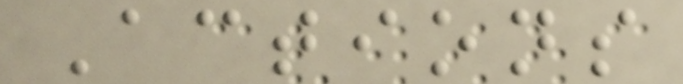Actions
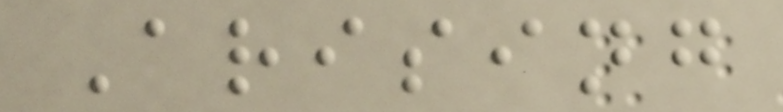Arising
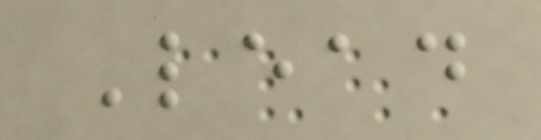Lead
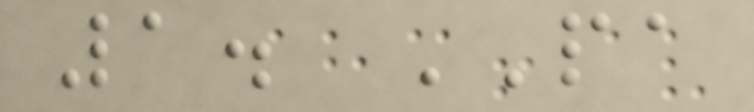1. PA
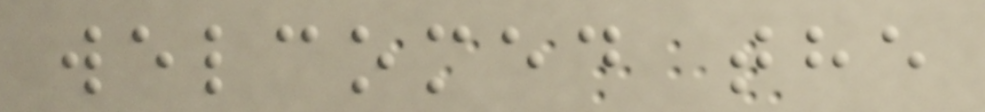welcomed the
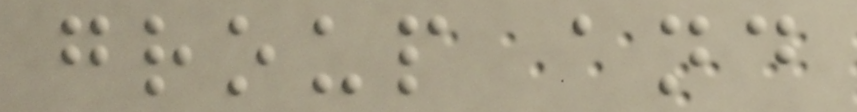group and
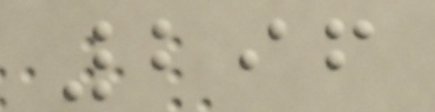296
